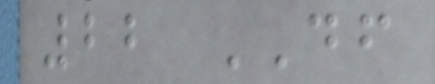22 DF
